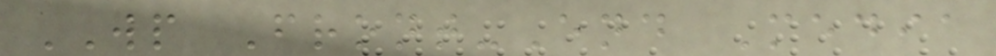WP Front-End Media
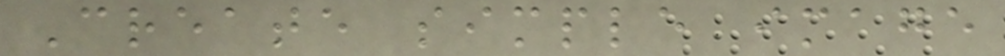Create simple image
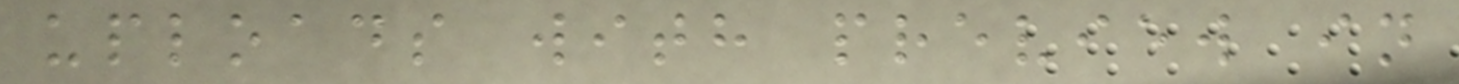uploads with preview in
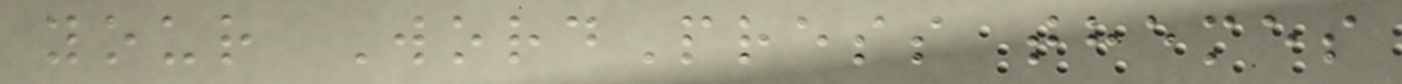your WordPress themes
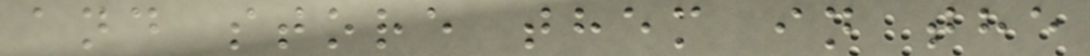and store them in the
